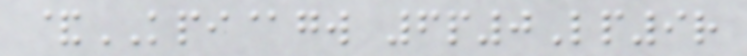&KPI@gw 6p0Lp9r
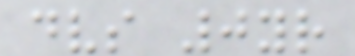dvs 0yr
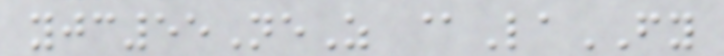yjc55NeZ @LaFY
